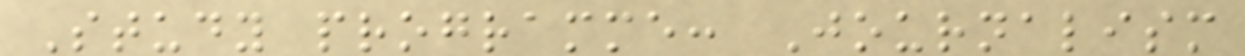Study programme: Journalism
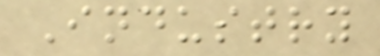Industry
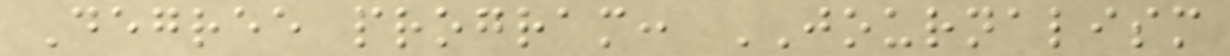Degree program: JOURNALISM
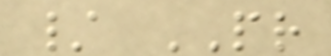/ PR
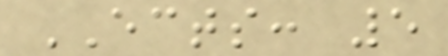ECTS: 5
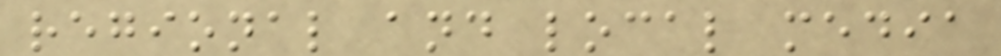regional and local media
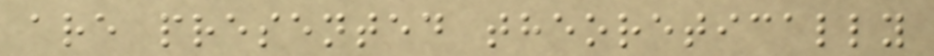are presented theoretically
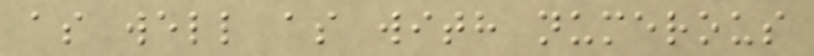as well as with numerous
